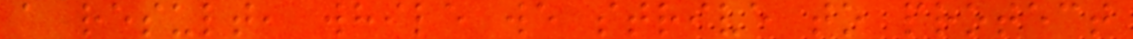a result, while we strive to protect
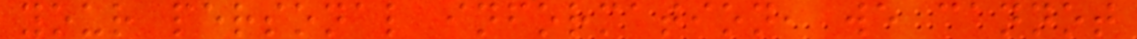your personal information, we cannot
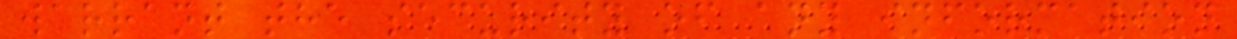warrant the security of any information
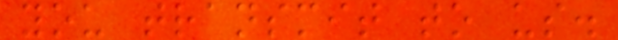you transmit to us.
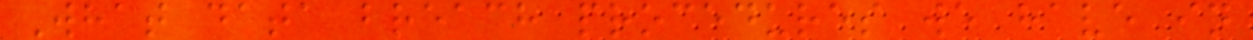What data breach procedures we have in
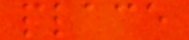place
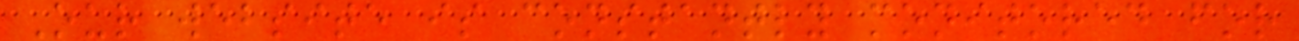Our website is constantly monitored for
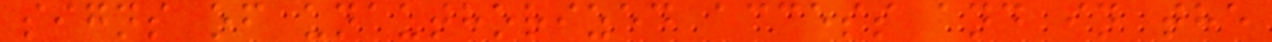signs of unauthorized access and in the
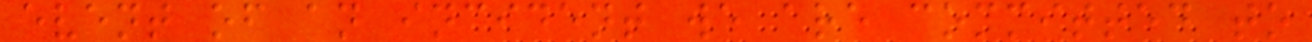event of an incident we are committed to
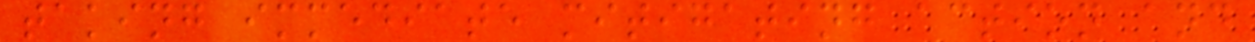taking immediate mitigating action and
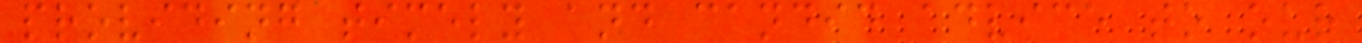providing timely and candid advice to our
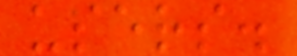users.
